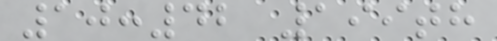10:42 199th
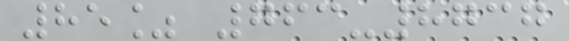85% 763-8737
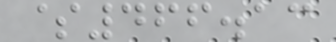$466.13
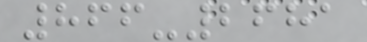866-2681
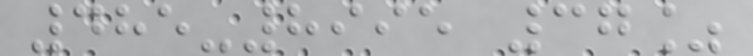485-8995 37%
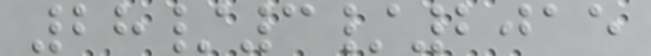28/3/2015
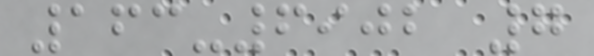163-6902 7
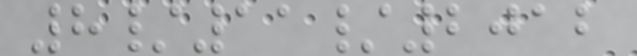8/11/2012
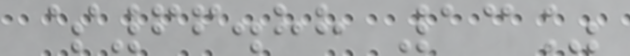$66.88 13%
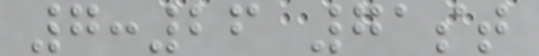7:26 71st
